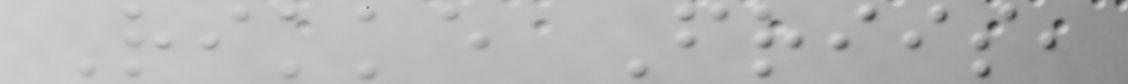Rikke Friis,
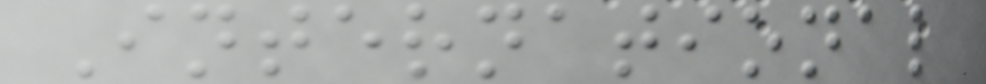International
